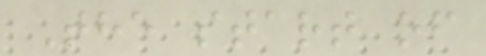The start of
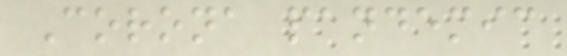Corona pandemic
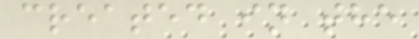created in the
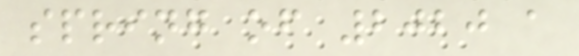spring of 2020 a
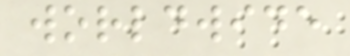worldwide
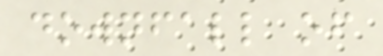downfall of
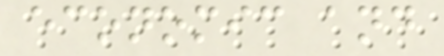economic and
